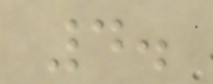4.
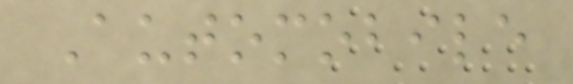Automobile
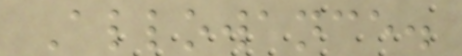Allowance.
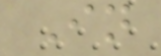In
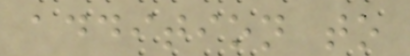addition to
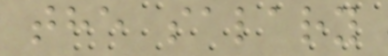the salary
